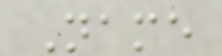Name
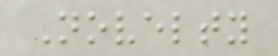Novelty
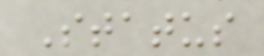Status
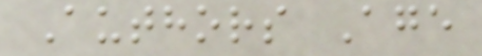Authors Age
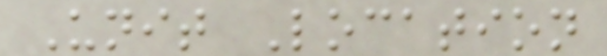Unit Location
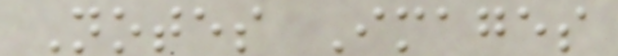Notes Images
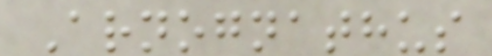Arnognathus
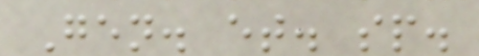Gen. et. sp.
